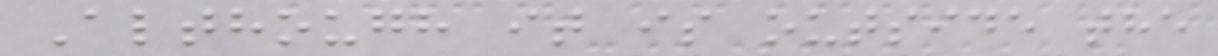Although it is outside the
